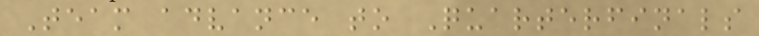Team advance to Quarterfinals
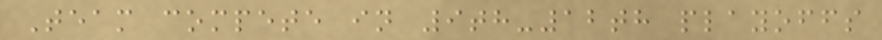Team compete in 9th-12th playoffs
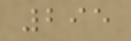295
